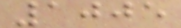1005
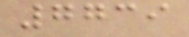7739
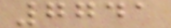7741
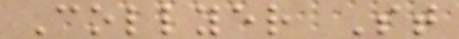Collyer St
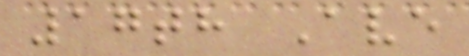17th Ave
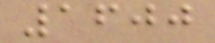1600
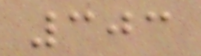303
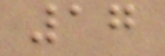17
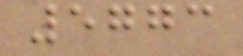5773
